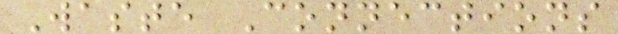Waste Connections
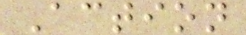Action
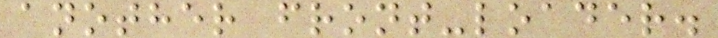another front-loader.
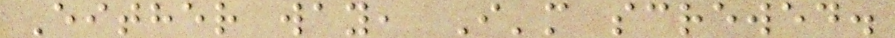Either way, I'm screwed.
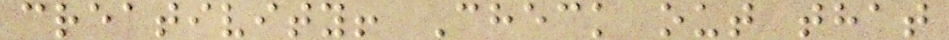creativity! Check out that
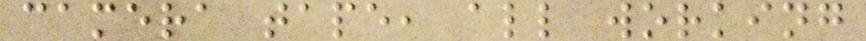camera tape, all working
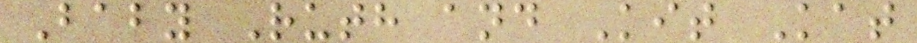Baby Ruth and Kit Kat
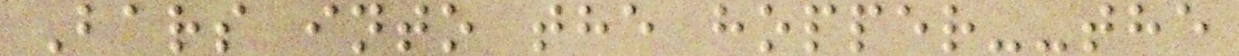Bars into the hopper--the
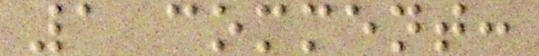1 comment:
